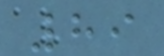89
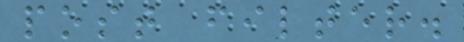post filter.
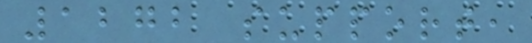1272 support,
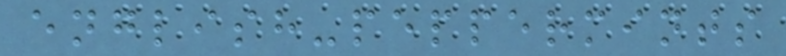english-peppermints
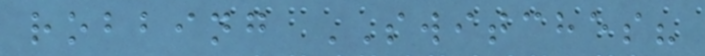robbing SWITCHES?
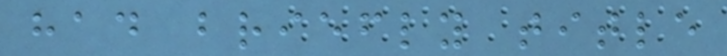had briefly title
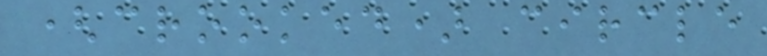(crooked) circle
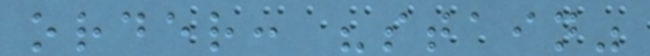order: "stain"
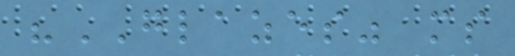"GLAZES" ms
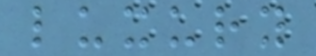luxury
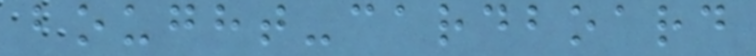bought-cardboard
